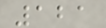121
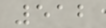512
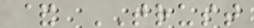& TRUST
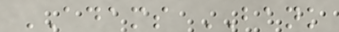ADAMS BANK
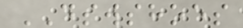DSWSHOES
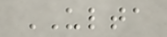ULTA
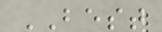BEST
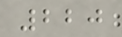220
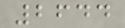2644
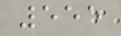555
